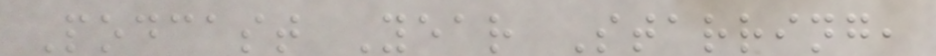Podcast Year Starring,
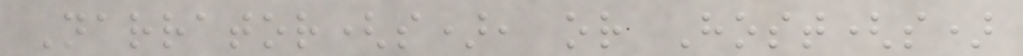Narrator(s), or Host(s)
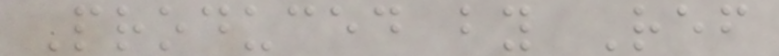Produced by Ref
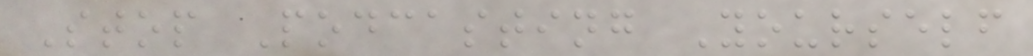Stop Podcasting Yourself
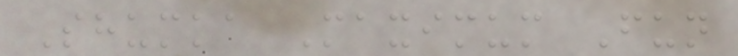Shumka Maximum Fun
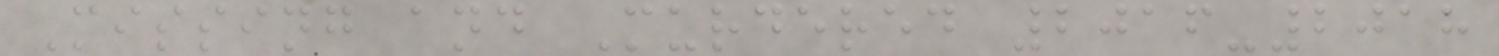Missing and Murdered 2016-2018
